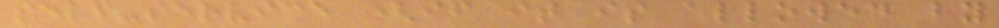self-service (if it is allowed by
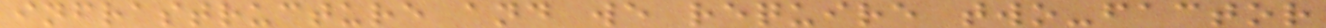infrastructure and we require two-factor
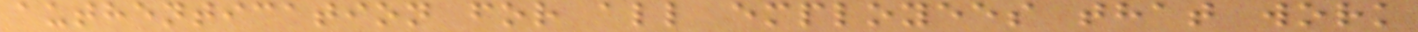authentication for all employees that work
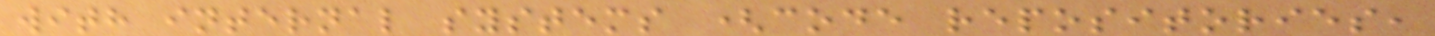with internal systems (code repositories,
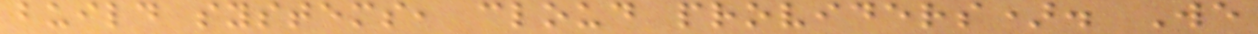build systems, cloud providers). We
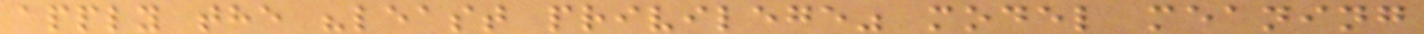apply the "least privilege" model meaning
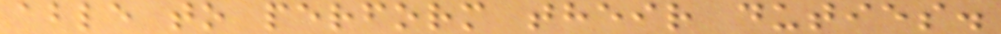able to perform their duties.
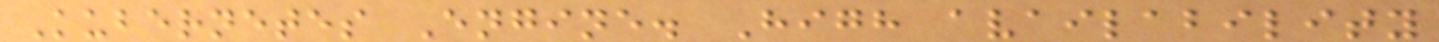Kubernetes Engine. High availability
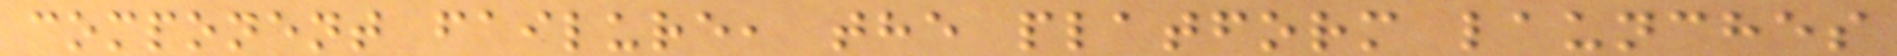component failure, the platform launches
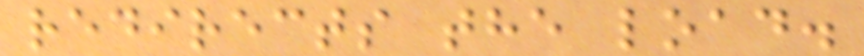redirects the load.
